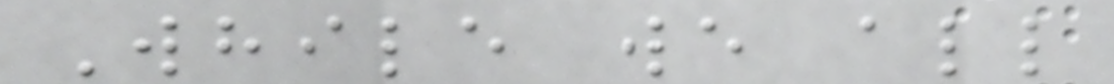While we all
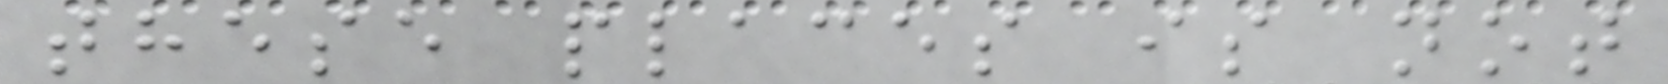these places is not
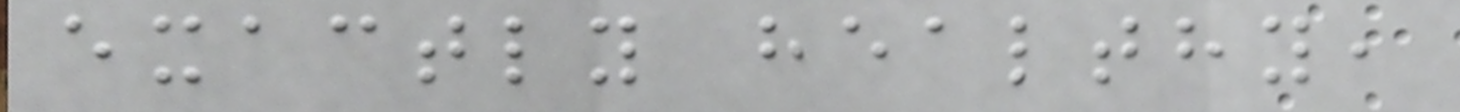exactly healthy,
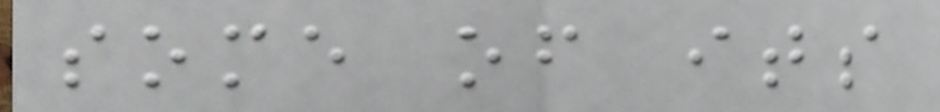some of its
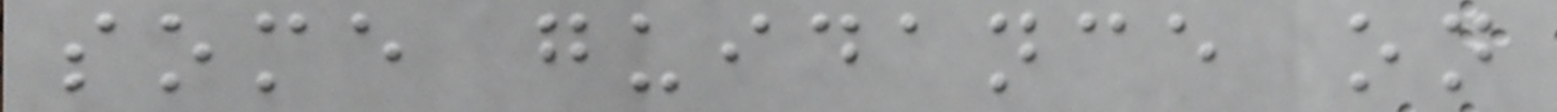some guidance on
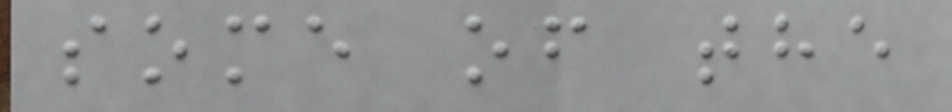some of the
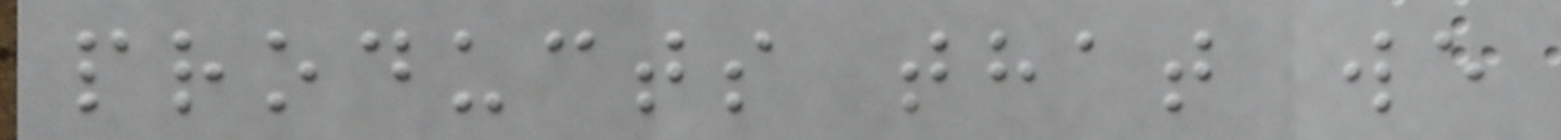products that we
